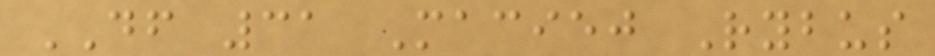DF 31 Maciej Rybus
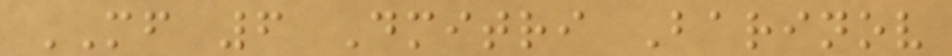MF 6 Dmitri Barinov
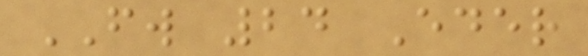FW 24 Eder
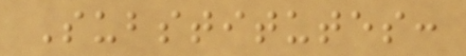Substitutes:
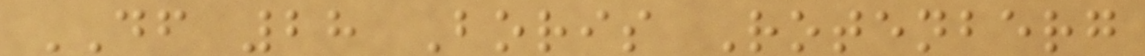DF 28 Boris Rotenberg
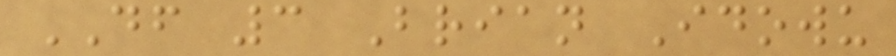DF 3 Brian Idowu
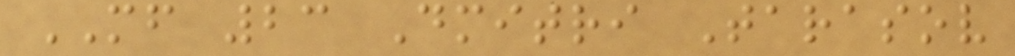MF 23 Dmitri Tarasov
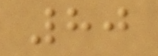80
